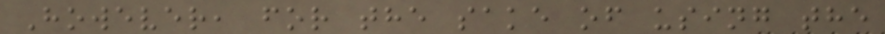However, for the sake of using the
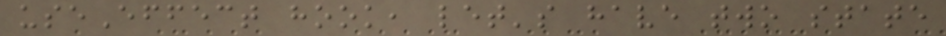useEffect hook, let's have two state
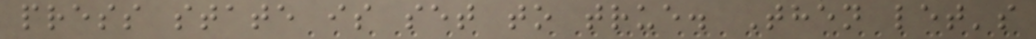press state is set to true. Then let's
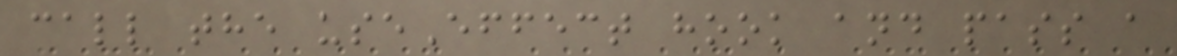call the useEffect hook and pass a
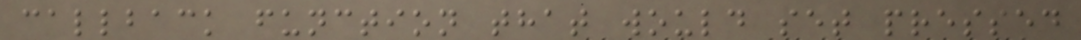callback function that would set pressed
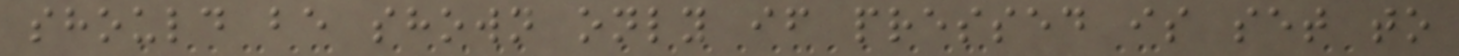should be shown only if pressed is set to
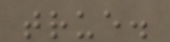true.
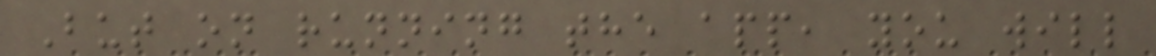But on running the app, you will
